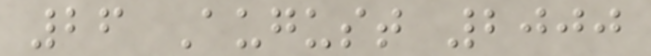26 August 2000
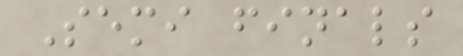Semi finals
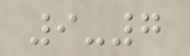9-7
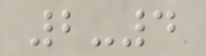2-4
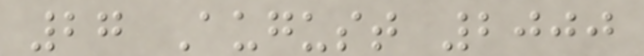27 August 2000
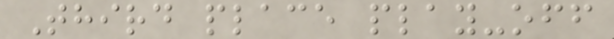Third place play-off
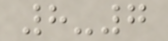8-7
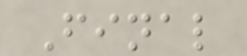Final
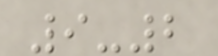9-2
